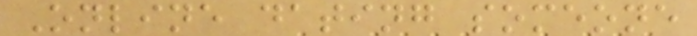Online dating someone
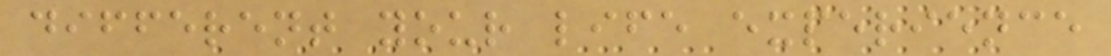different your life experience
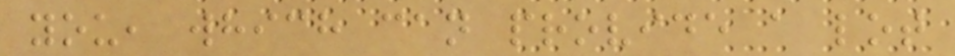you, which can provide a lot
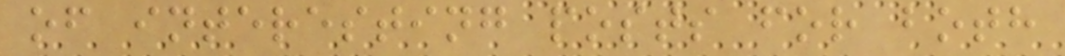of interesting posts for both
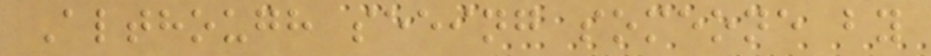Although seeing someone by
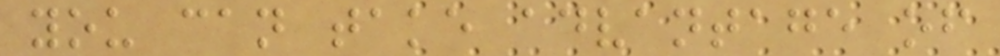you can take advantage of
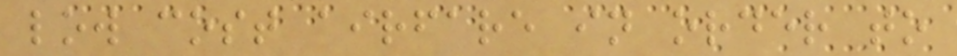low cost airfare in order to
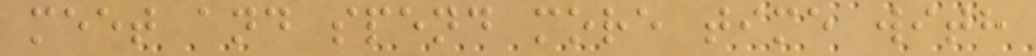meet and spend more time with
